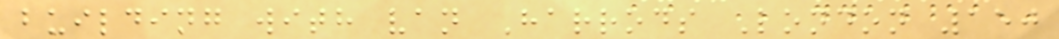building with van Harrods London 150
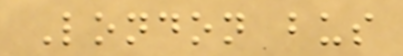London bus
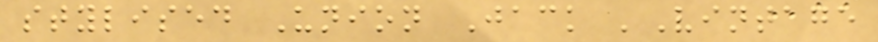stylised Union Jack 'Vintage
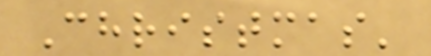Christmas'
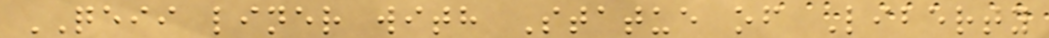QEII liner with Statue of Liberty
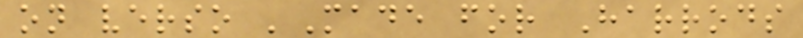on verso 'Made for Harrods
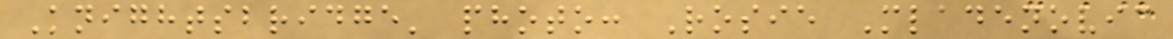Knightsbridge' photo: Rosie Mladenovic
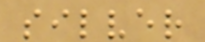silver
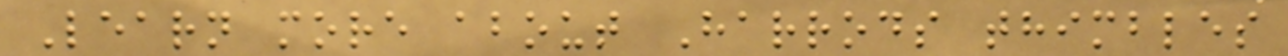Learn more about Harrods thimbles
